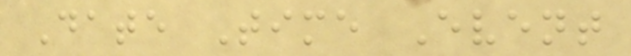Date Time Event
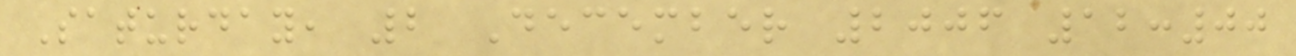Saturday, 2 December 2006 12:00
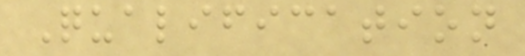Qualification
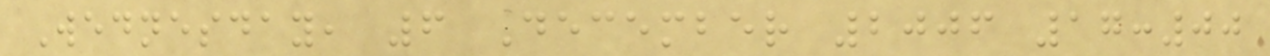Wednesday, 6 December 2006 17:00
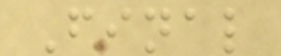Final
